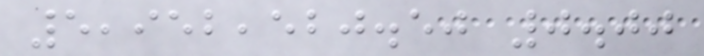5,952,520.50 0.00
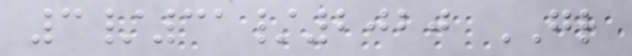3/31/2020 GL
